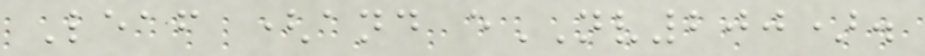Leaf (and eNV200).
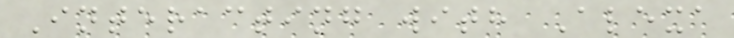Interacting with Alexa
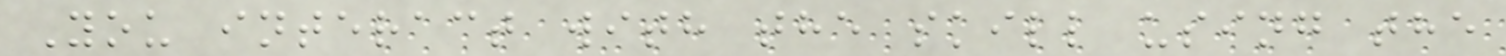You interact with the skill using the
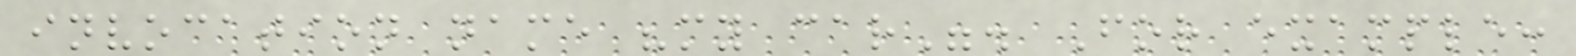invocation name "my car". For example:
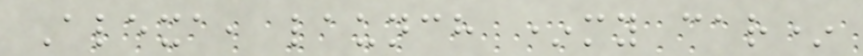Alexa, launch *my car*
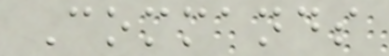Commands
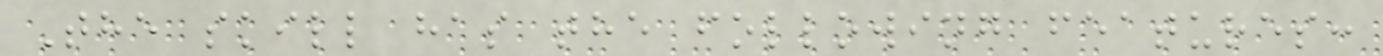The skill has the following features:
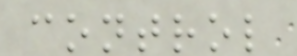control
